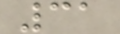31
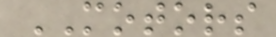MOTORS
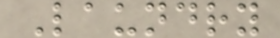Laundry
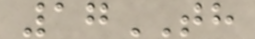17TH
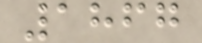1867
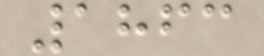1863
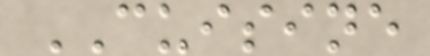CUISINE
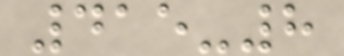415-8
